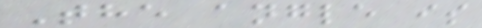The angle is
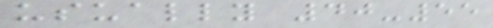usually 40-55
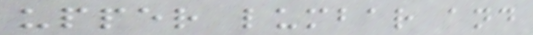upper lumbar and
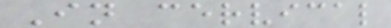In cervical
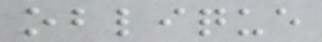oblique
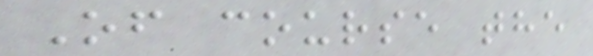Of course the
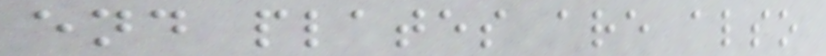end plates are also
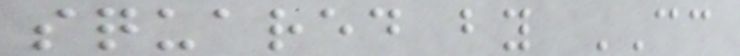squared by CC
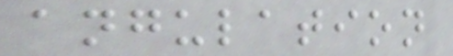angulation
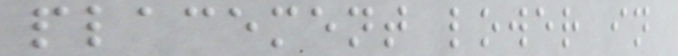placement lower in
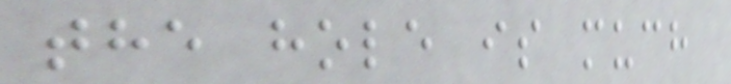the hole is much
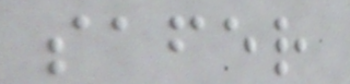safer
